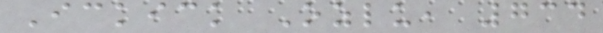Ickick Ozlu, 734
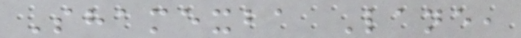Shamexba Lane,
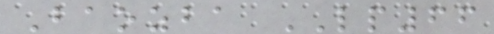Baozba LP66
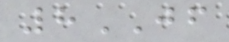8JF
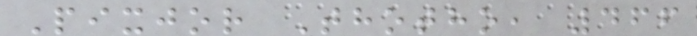Pixjor Thotho, 466
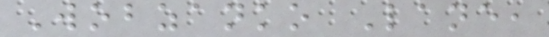Wobzanko Lane,
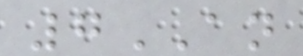7AN
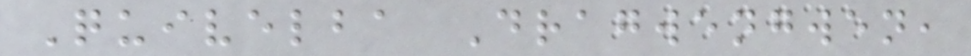Quivelba Dragwengwen,
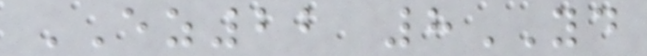EZ22 8YD
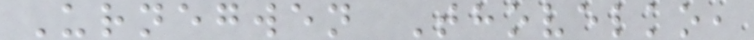Urnegwen Thovelko,
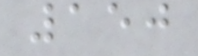150
